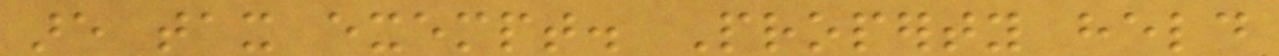are tax exempt. Property held
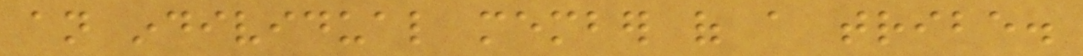an individual member of a tribe.
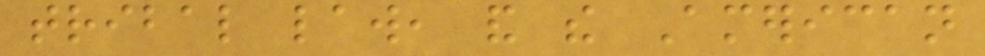tribal law, and the American
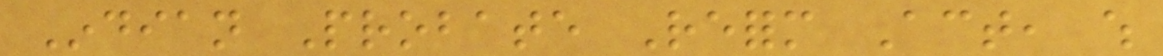Indian Probate Reform Act, which
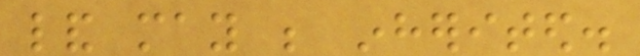land may be inherited.
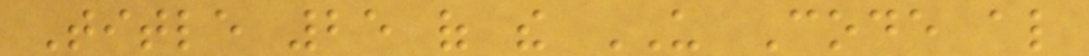Title 25 of the US Code also
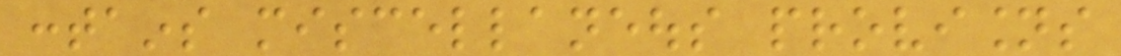contains miscellaneous provisions
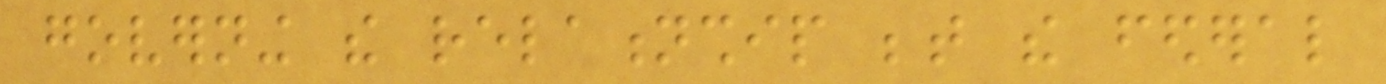governing the relationship between the federal
